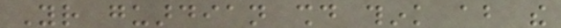Your guardian should think about the
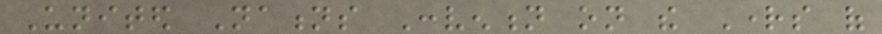United Nations Convention on the Rights of
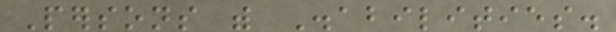Persons with Disabilities.
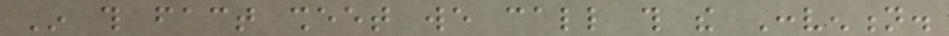In this fact sheet we call this the Convention.
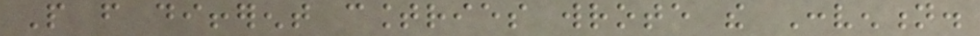People from different countries wrote the Convention.
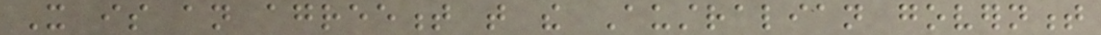It is an agreement that the Australian government
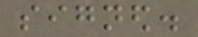signed.
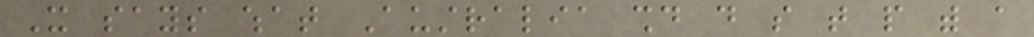It says what Australia should do so that people with a
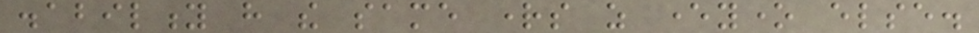disability have the same rights as everyone else.
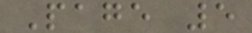Page 5
